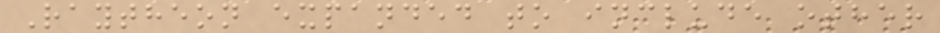Raytheon expanded to include other
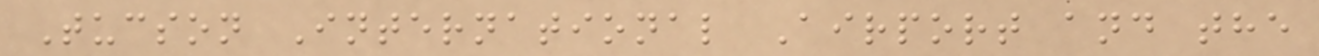Tucson International Airport and the
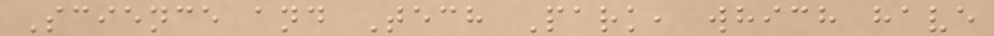Science and Tech Park, which have
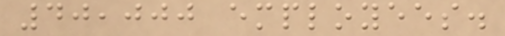40,000 employees.
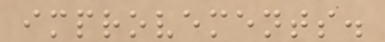improvements.
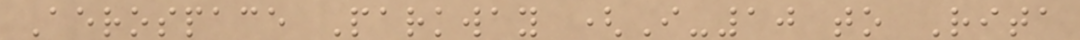Aerospace Parkway (I-10 to Rita
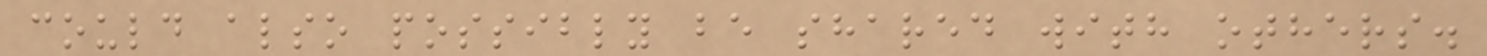could also possibly be shared with others.
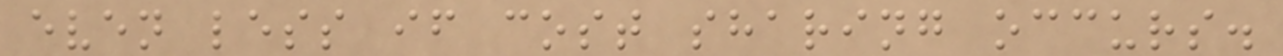even less if cost sharing occurs.
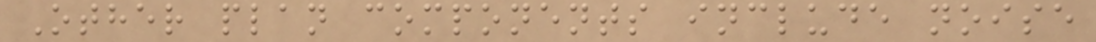Other plan components include noise
